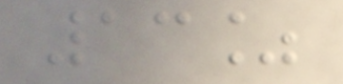13%
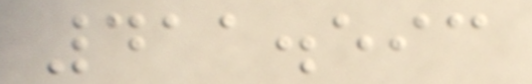411.593
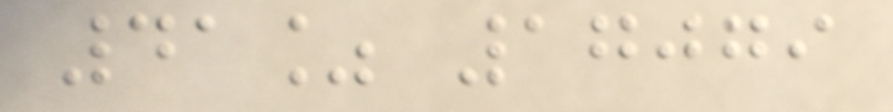41% 17079
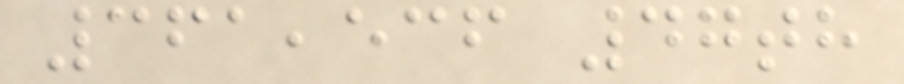361,536 47th
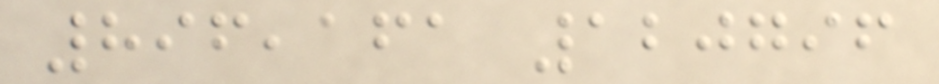896,161 120796
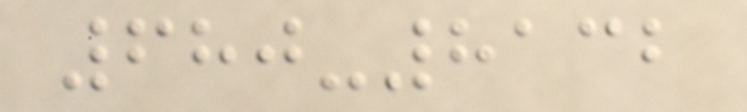680-8132
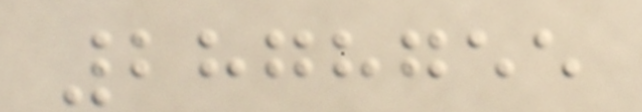2878755
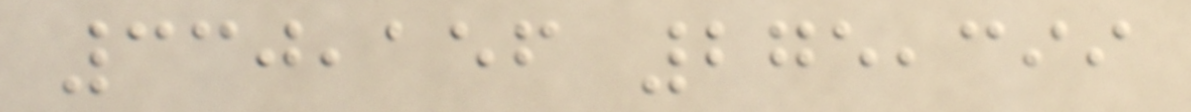330,156 275,399
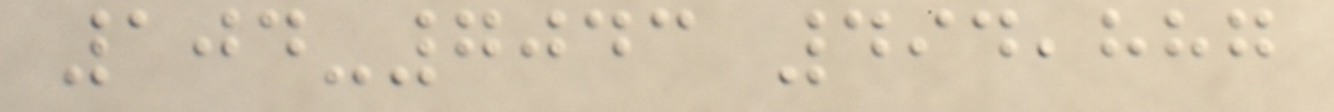104-7043 494,887
